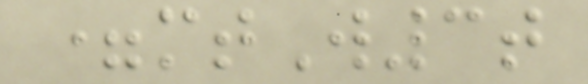=mtW3t
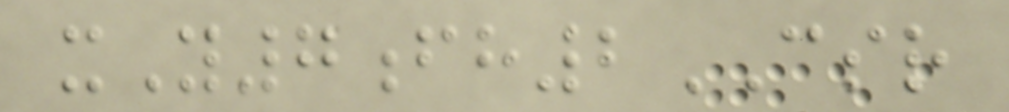xY7fh2CSR
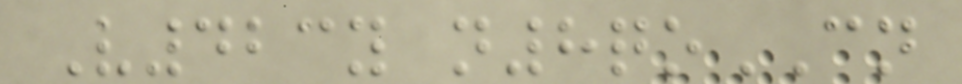V423y n8qoCN
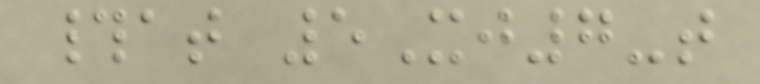#at 5Xj7-t
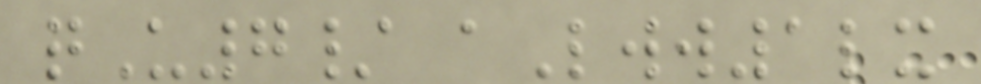qU7/ aLww1lx
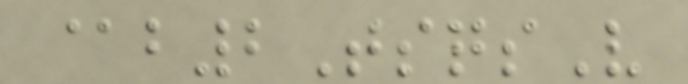@b2TsqsV
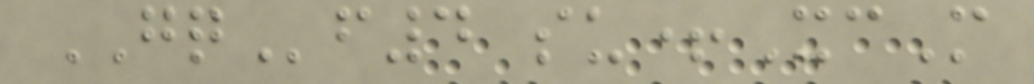GQf4 su+XcM
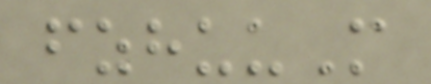fzhuuM
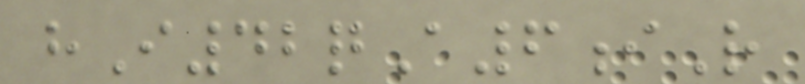hI42qA6iR
